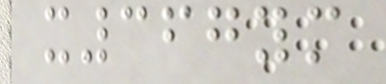x367ym
